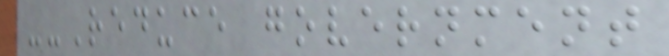--Reduce government
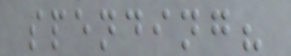spending?
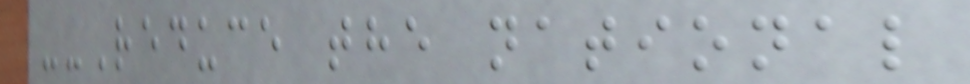--Reduce the national
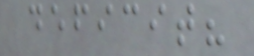deficit?
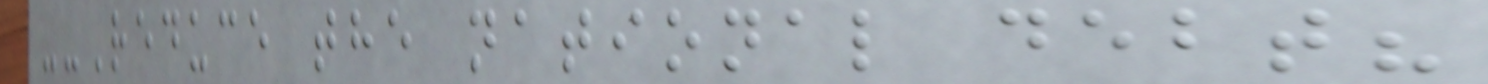--Reduce the national debt?
